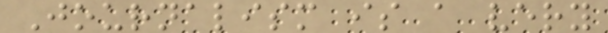Journalism is a very
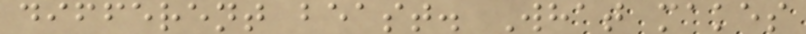different beast. What makes
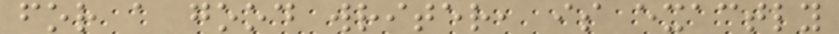for a good writer, is exactly
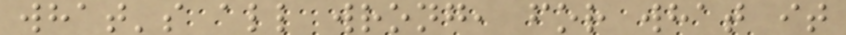what's all wrong, for what it
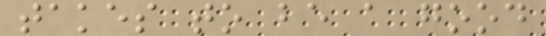takes to be a good
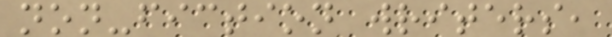non-fiction writers,
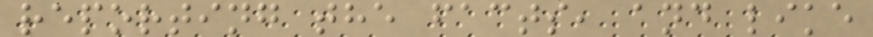reporting the facts, and like
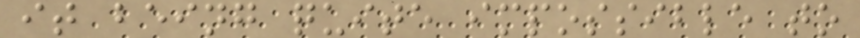it being quite impossible to
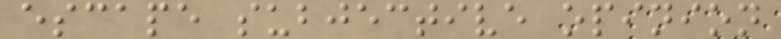escape subjective opinion
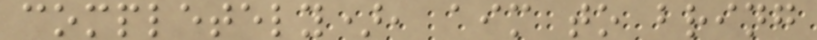completely), aim to bring
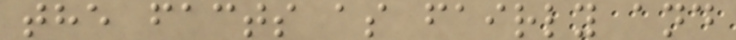the facts as fairly and
